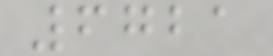6721
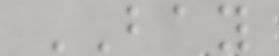BAY
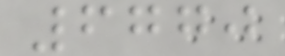6770
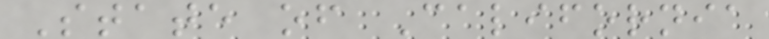State of California
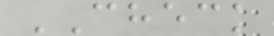CHECK
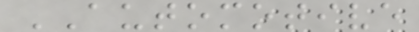AUTOMOTIVE
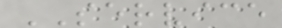SERVICE
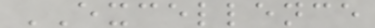EXCELLENCE
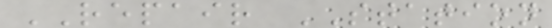REPAIR STATION
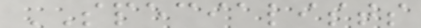SPECIALISTS
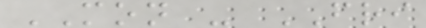MON - FRI
